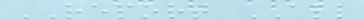REPORT ALL
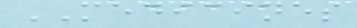MEDICINES
